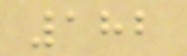182
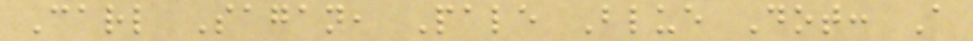Carl Sagan, Pale Blue Dot: A
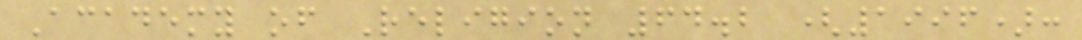Academy of Religion 64.2 (1996):
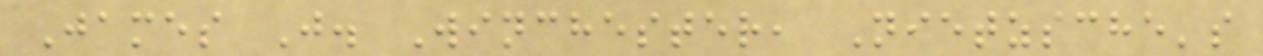James J. Winchester, Nietzsche's
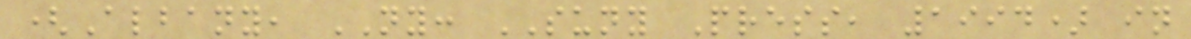(Albany, NY: SUNY Press, 1994) in
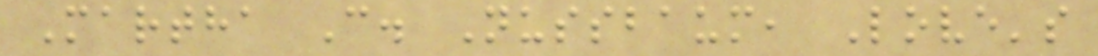Martha C. Nussbaum, Love's
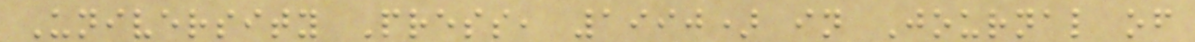University Press, 1990) in Journal of
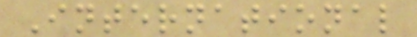International
